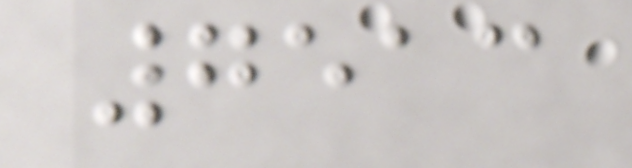7513
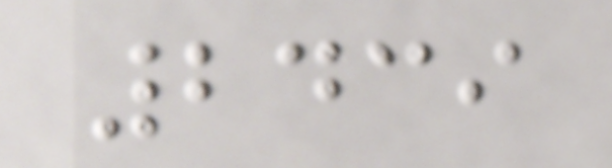2439
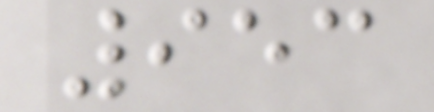953
